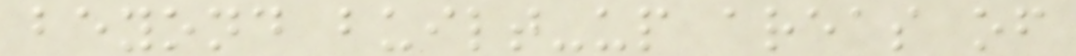beyond built-up areas of
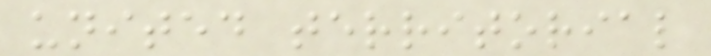united territorial
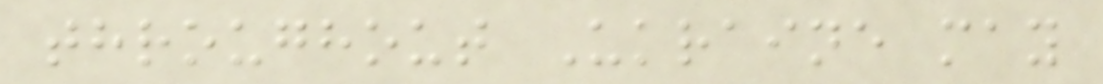throughout Ukraine may
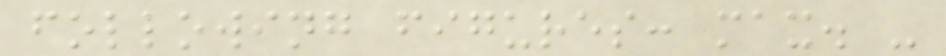following figures: max. -
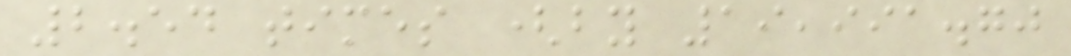2.54 times (by 19,991.70
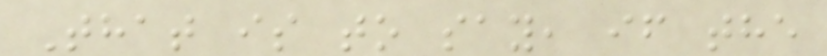That is to say, if the
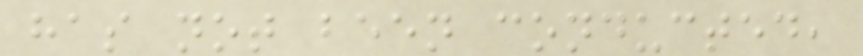has not been conducted,
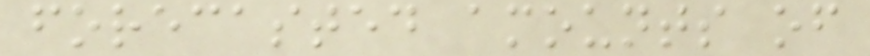forecasted amounts of
